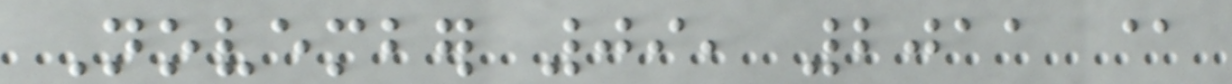November 09, 2011 @
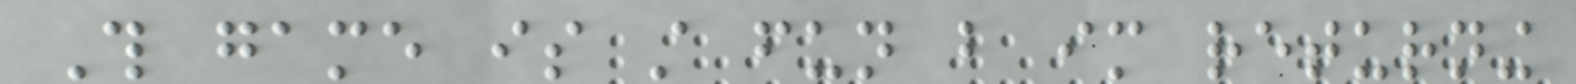This game is still fun but im returning
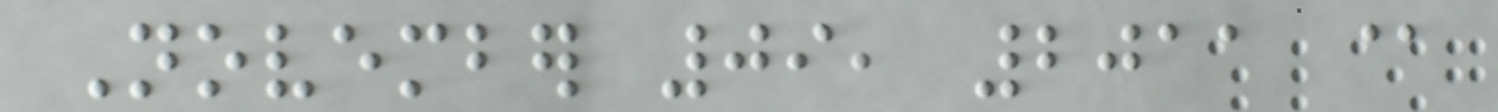November 09, 2011 @
